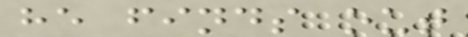he finds out
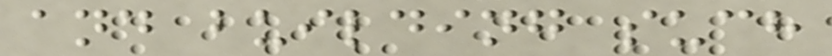and building such
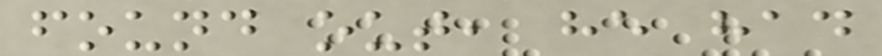found out, he had
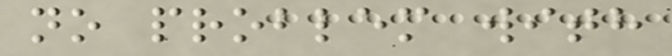no problem with
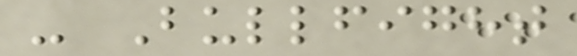- Bullfight
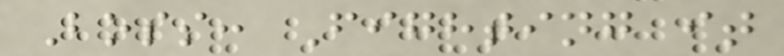Boss: Fighting it
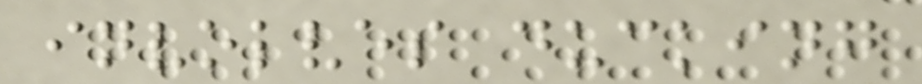involves ducking
